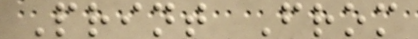Print From
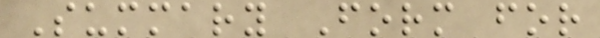Summary Form for
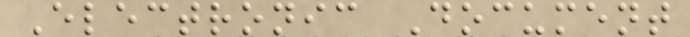Electronic Document
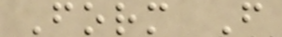Form F
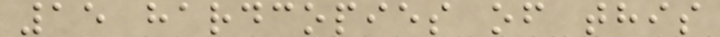15 hardcopies of this
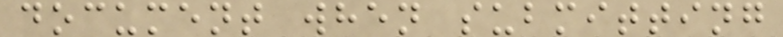document when submitting
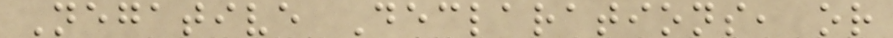Negative Declarations, or
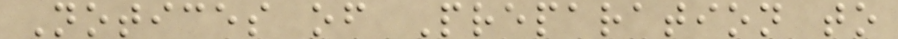Notices of Preparation to
